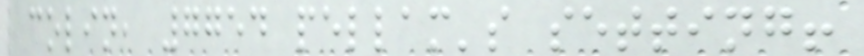colin, 7754 pellam's setting!
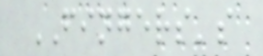FINGERS's
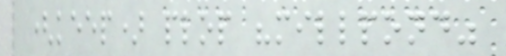(keep) plop "millpond"
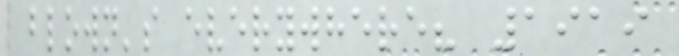blown's everywhere? 1919
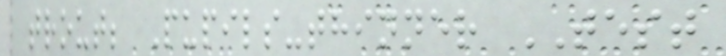trout; Pupils-thinner TEST
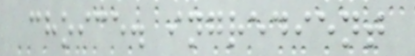choice. ingredient
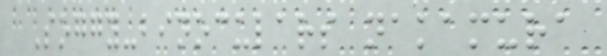Soggy-binoculars nakamura
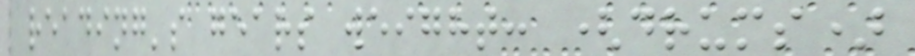reading's gears weight: (drums)
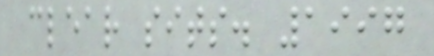clear sits. 1997
